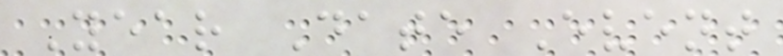Year Date Event
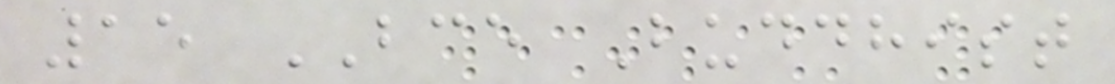15 BCE Buddhist
